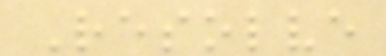Resolve
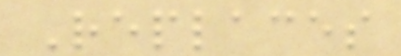Replaces
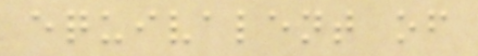equivalent of
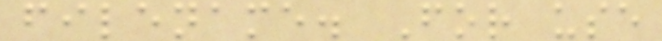filename. For use
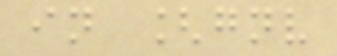in [gnv
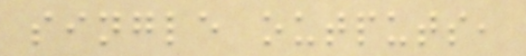single outputs,
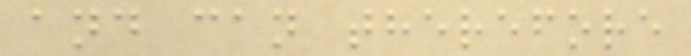and can therefore
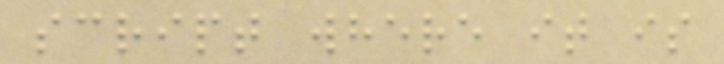script where it is
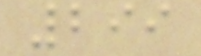299
